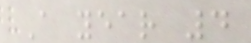A year 4
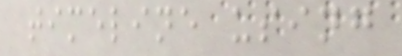timeline using
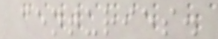centuries.
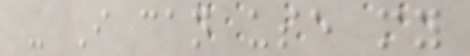- I can use my
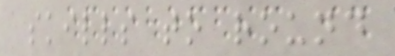skills to round
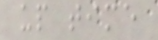up time
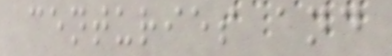centuries and
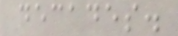decades.
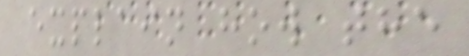explain how the
